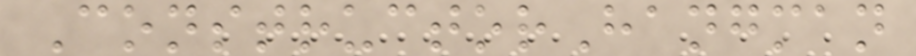ConstructorHangman
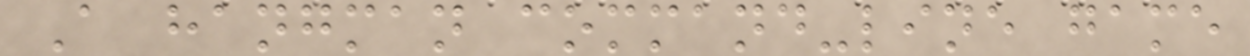A hangman command-line game
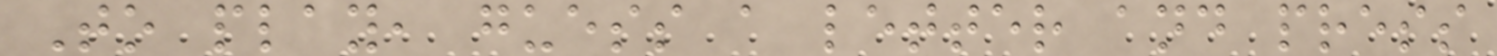To play, guess a letter and press
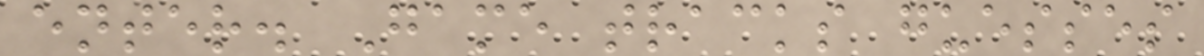enter. Game tracks guesses
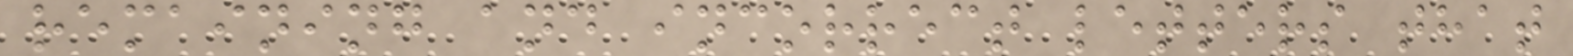remaining and incorrect letters that
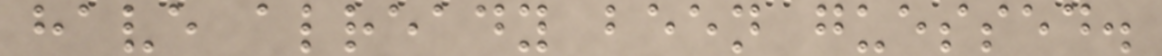have already been guessed.
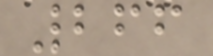266
